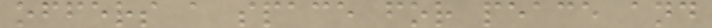offers a space for peace and
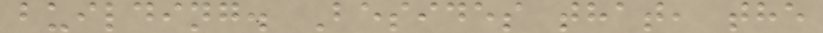building. Besides that, the
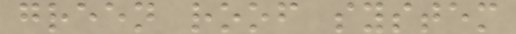green roof system
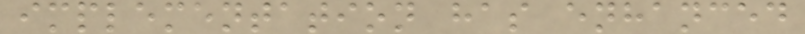implementation has enhanced
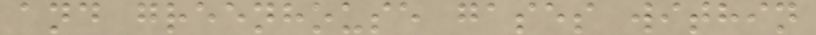and greenhouse gases within
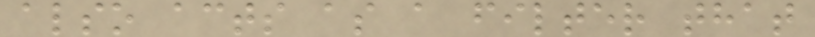also acts as a filter that
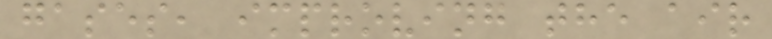gases, improving the air
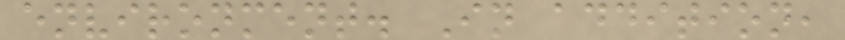environment. In addition,
